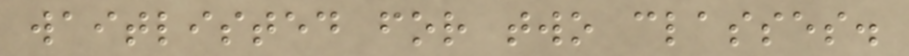waitlisted for two classes.
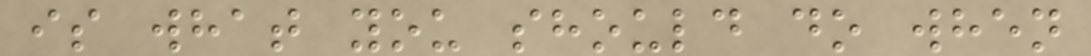is what you should do when
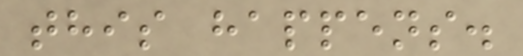this happens.
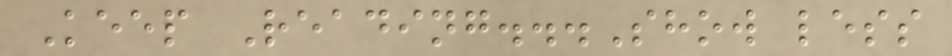Keep Reading...Show less
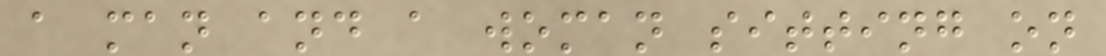a man and a woman sitting on
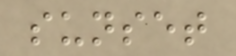sunset
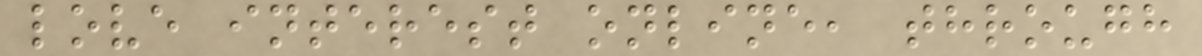love interest online, through
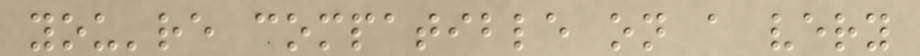you're compatible on a very
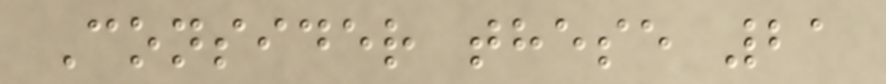Consider these 21
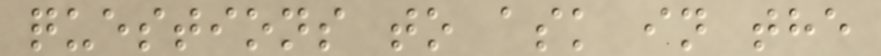questions to ask in the
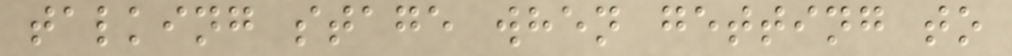talking stage when getting to
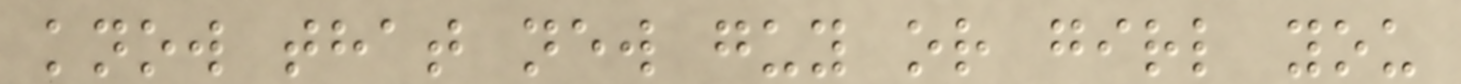know that new guy or girl you
